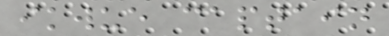ikwue captain
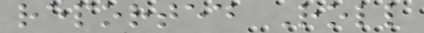reported Roll
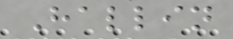Hallin
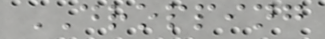DROPPING
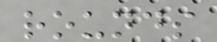rounds
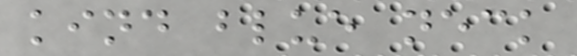kind blue neck
